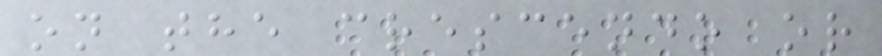on the crescendo or
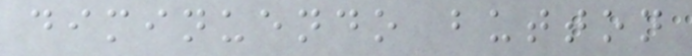diminuendo button
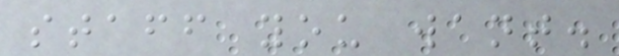staff you want.
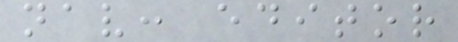nav: editor
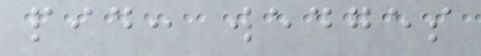pid: wedges
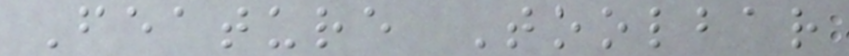Feature Toolbar
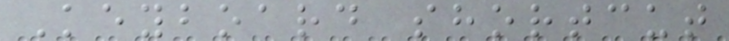Keyboard shortcut
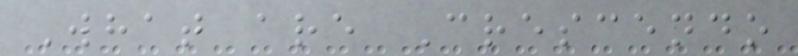What are Crescendo
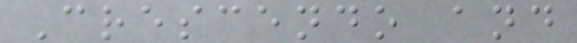Crescendo and
